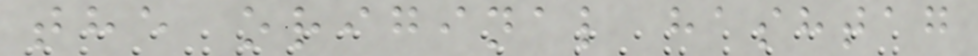the original hashtag
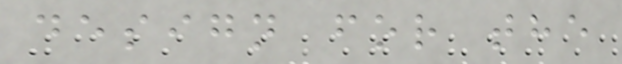design for the
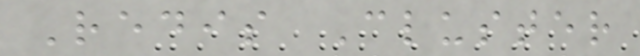Redis Cluster
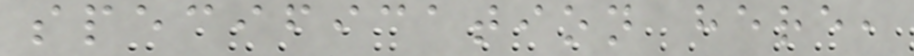specification here,
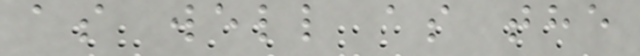as well as the
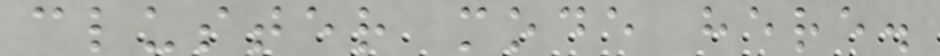cluster mode here.
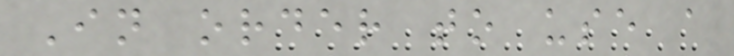In order to use a
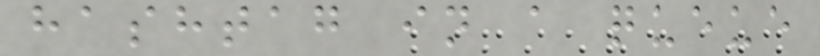hashtag in a queue
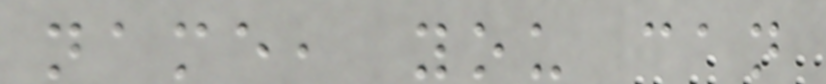name, you can
